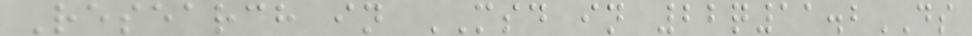Research in MSD in 22q11.2DS
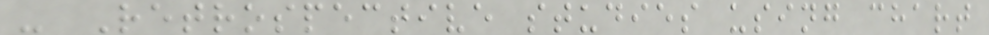- Retrospective studies using chart
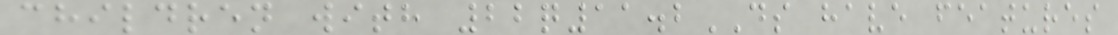children with 22q11.2DS have features
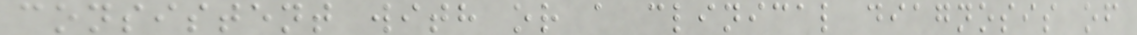consistent with or a clinical diagnosis of
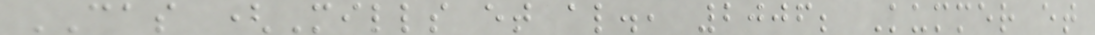CAS (Mills et al., 2006; Kummer et
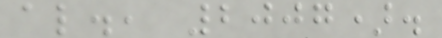al., 2007).
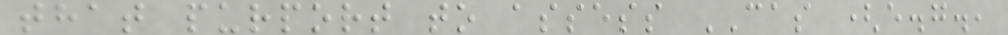that purport to assess CAS (e.g.,
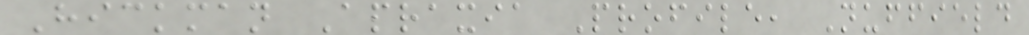Hickman Apraxia Profile, Nuffield
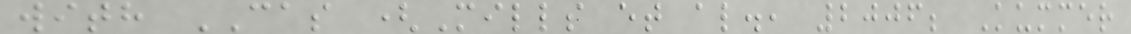with CAS (Mills et al., 2006; Kummer
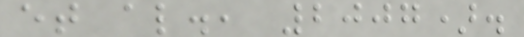et al., 2007).
